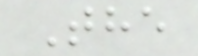The
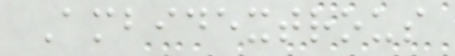Ambidextrous
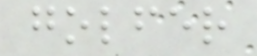golfer
